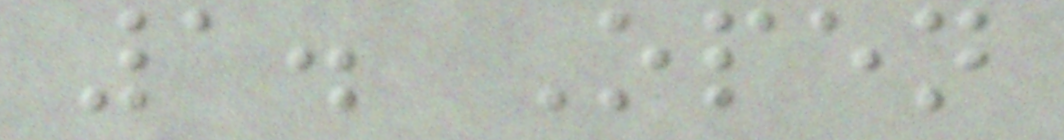1. Open
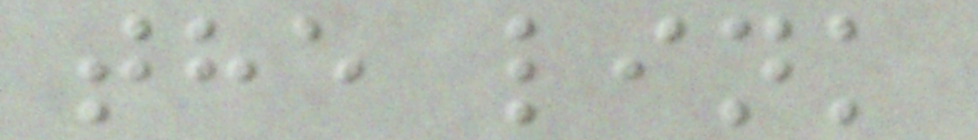the link
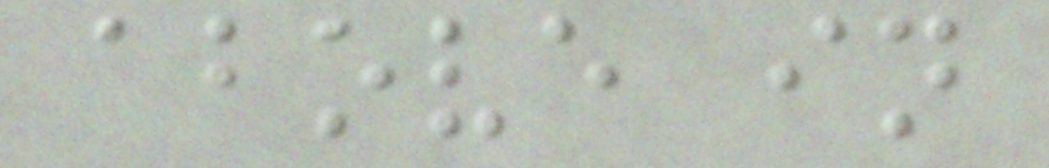above in
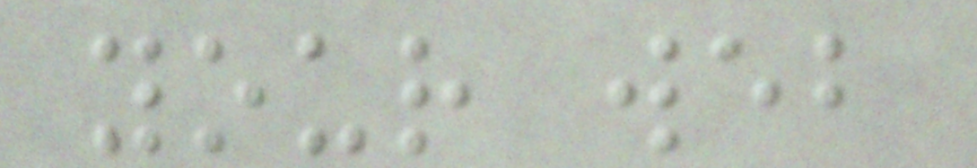your web
